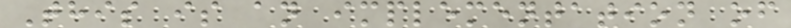This is an implementation of
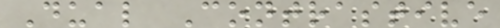Dual Contrastive
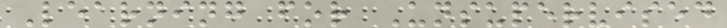Learning for Unsupervised
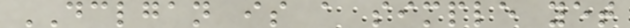DCLGAN is a simple yet
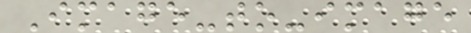Image-to-image
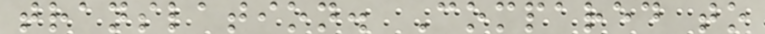translation. Compared to
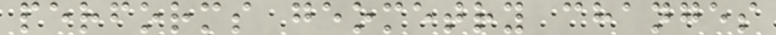performs geometry changes
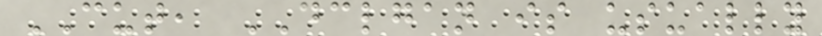CUT, DCLGAN is usually
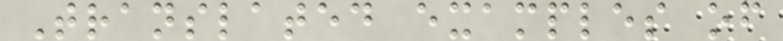Translated examples of
